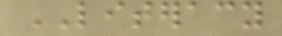LITERACY
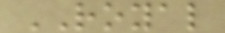ROYAL
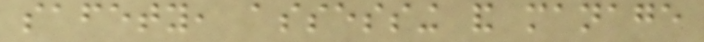safety, assessing and manage
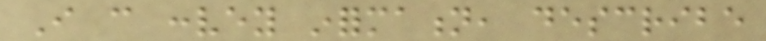I can convey information, describe
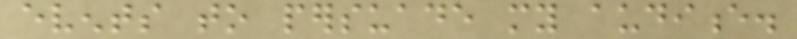events to persuade my audience.
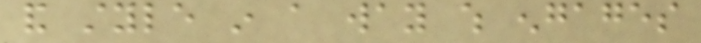and style in a way which engages
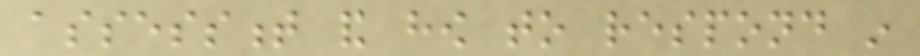assessment and how to respond in
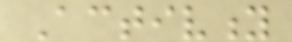Activity
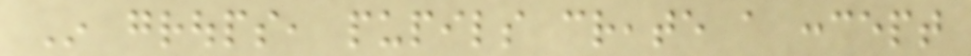In groups, pupils create a concept
